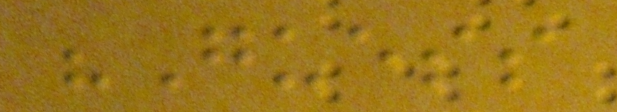"Guess
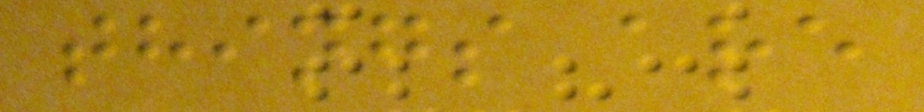things are
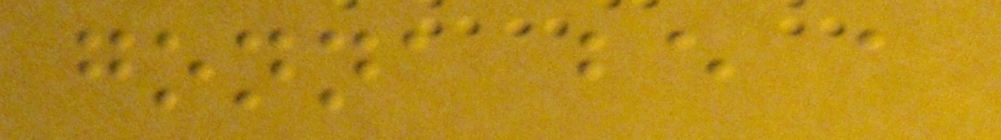gonna be a
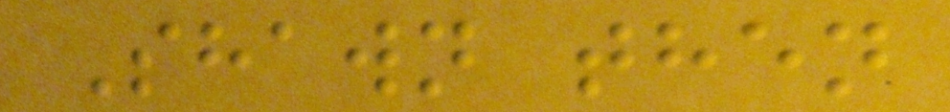Shawn then
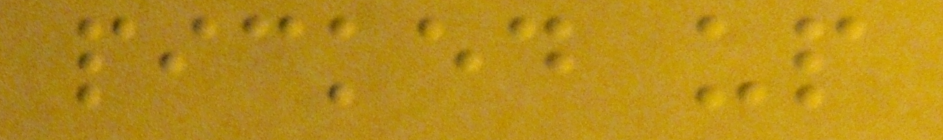picked up
